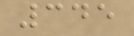345
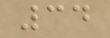34
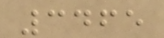3465
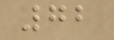72
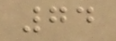74
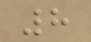8
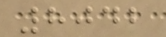8042
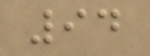94
